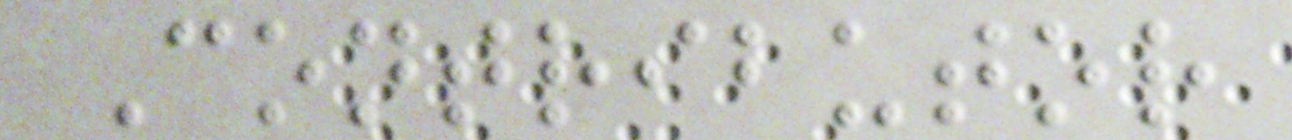Contributor
